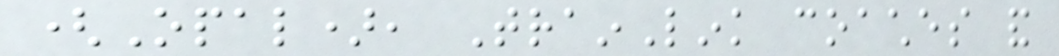(Opal), TrainLink coaches and
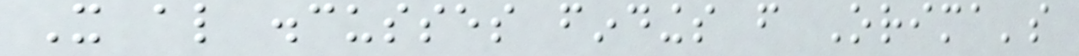It also discusses findings from Orima's
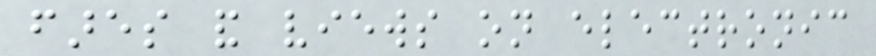fares and views on electronic
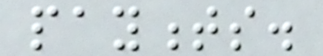payments.
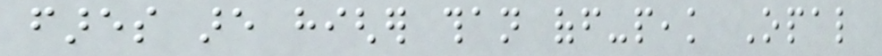fares are higher than off-peak Opal
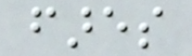fares
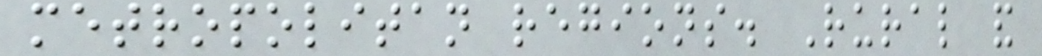metropolitan regions. Rural and
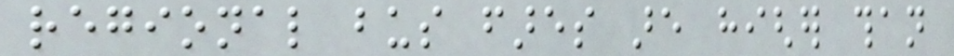regional bus fares are higher than
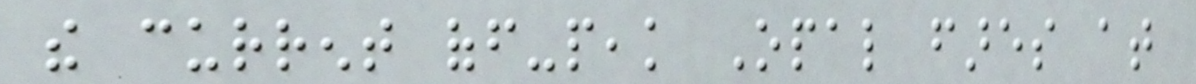the current off-peak Opal fares at
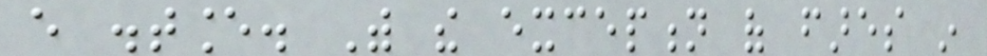every distance. With the exception of fares in
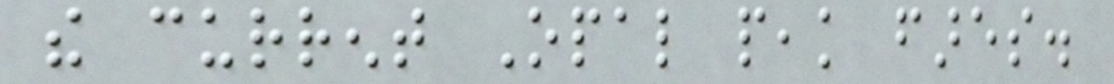the current Opal peak fares.
